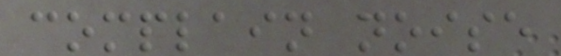complain noise
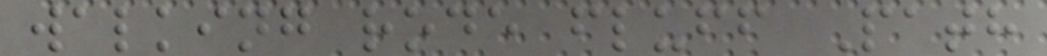walking rode fluff Path
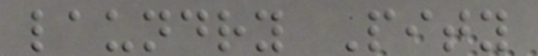laundry Pity
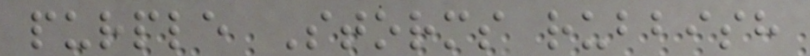purple Storms rubbish
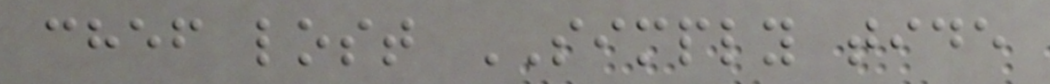chef lost SIMPLY tide
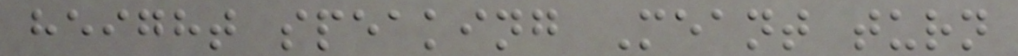height speaking Meant turn
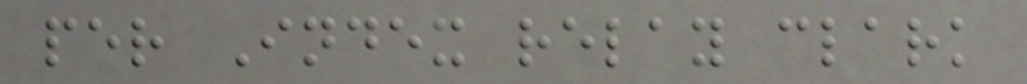per Index relay clark
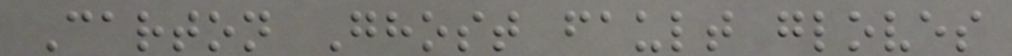Carton Ghost fault gloves
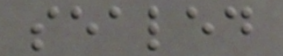sealed
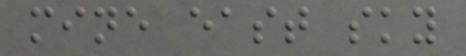mine east sky
